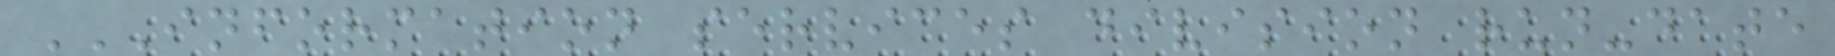INFORMATION SERVICES DIVISION RUN-DATE
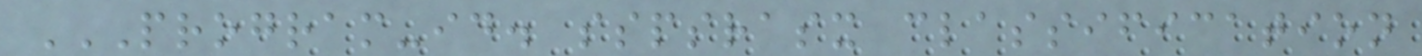PROGRAM-ID. SSPSRASX CLASSIFICATION
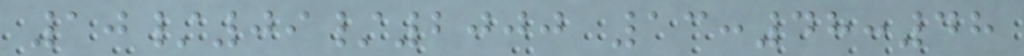10/09/2000 13:48:48
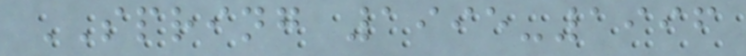SPRING 1995-1996
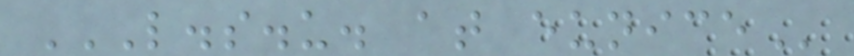L.S.U. AT EUNICE
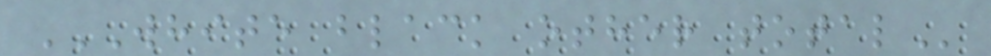WHITE BLACK OTHER TOTAL
